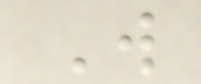W
